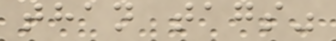than tags"
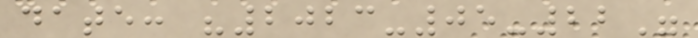date: "2023-05-22"
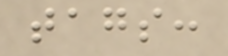tags:
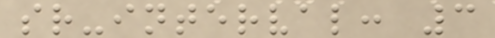sr-interval: 3
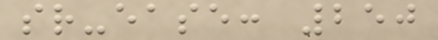sr-ease: 250
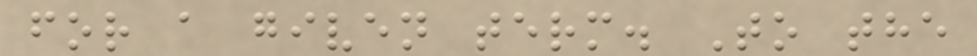for a given term. To the
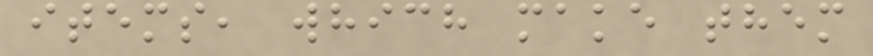items, which make them
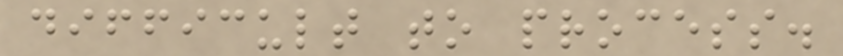difficult to process.
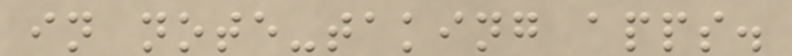in note-taking apps.
